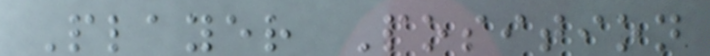Player Position
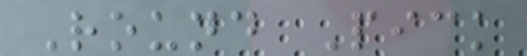Round Pick
